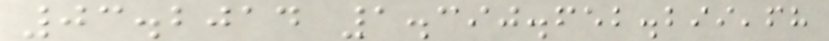03.2014 1.390.652.299,68
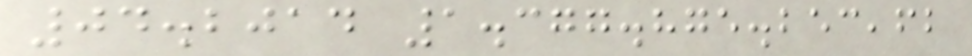04.2014 1.377.875.253,62
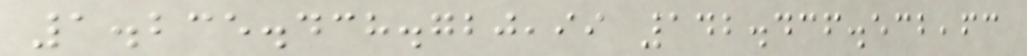1.235.438.720,99 142.436.532,63
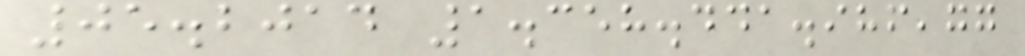05.2014 1.358.441.986,77
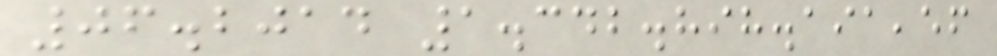06.2014 1.342.898.191,56
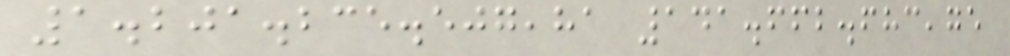1.201.235.507,81 141.662.683,75
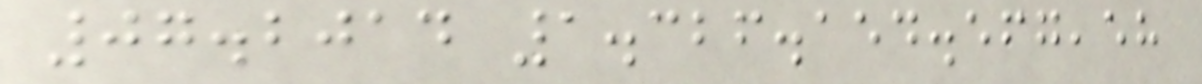07.2014 1.326.154.567,58
